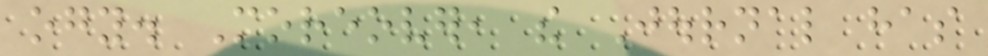ogy. Moreover, the Journal has
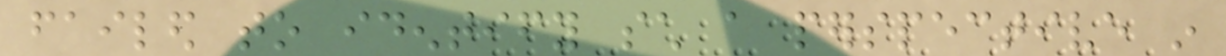failed to identify such a perspective in
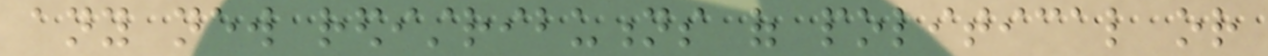any new redistributions of political or
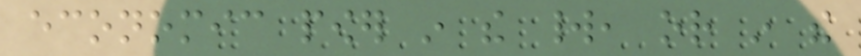economic power in the world, or in the
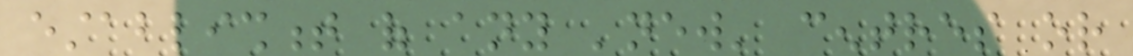establishment of any 'new' centres or
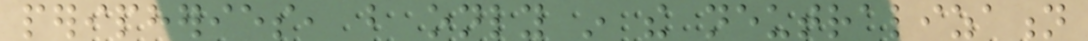peripheries, but only in the neutralization
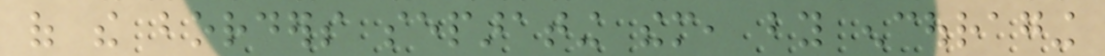of the borders separating them, by encouraging
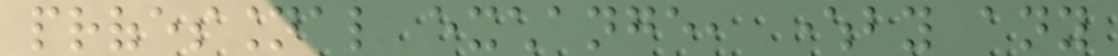professional exchange, whereby any
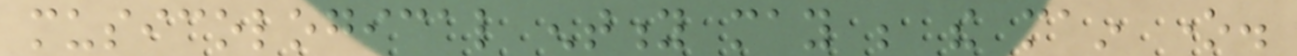musicological entity may be the main one.
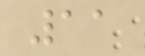11
